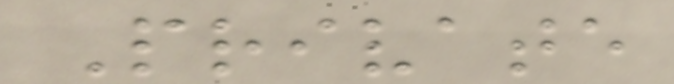Private
